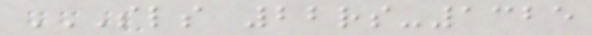SLS 22RS-1325
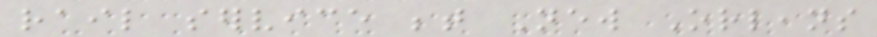rail service between New Orleans
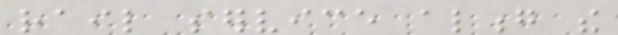rail service along the
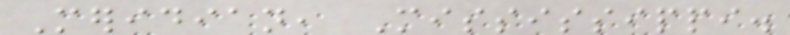Meridian, Mississippi.
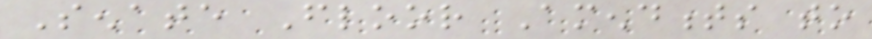Senate Floor Amendments to
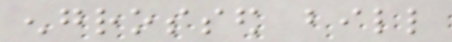engrossed bill
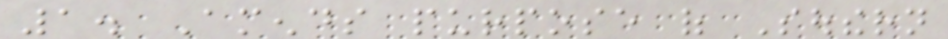1. Amends purpose of Southern
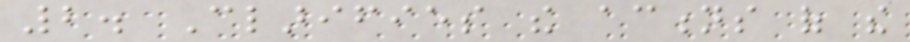2. Clarifies the actions of the
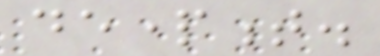department.
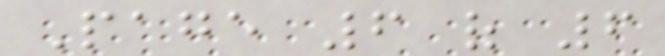Page 6 of 6
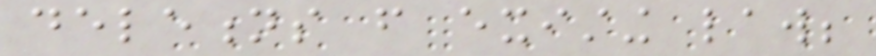deletions from existing law;
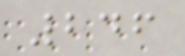246
